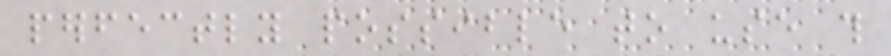perfectly possible to use this
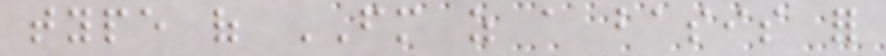type of FM as a basis for
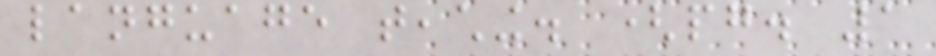language teaching. (pg. 1
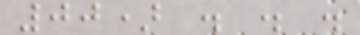00) . . .
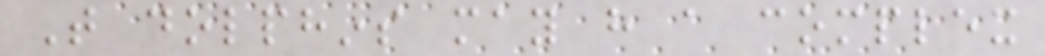That dolphins may have a complex
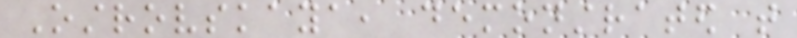Ostrovskaya, demonstrated that
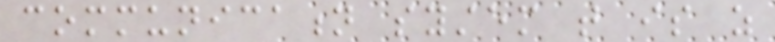communication system that is as
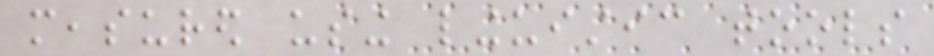measured using linguistic tools
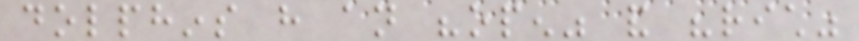dolphins have an "open" and "rich"
